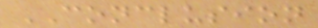CONCLUSION
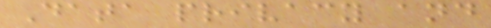Data privacy and
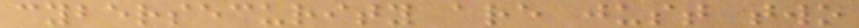cybersecurity are just two
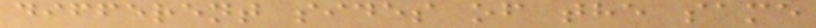different sides of the same
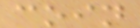coin
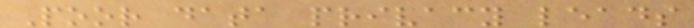Poor data privacy leads
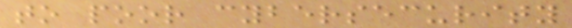to poor cybersecurity
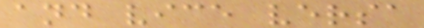and vice versa
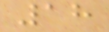18
